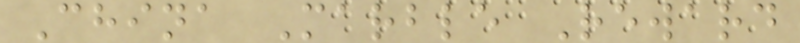China Marble Reward
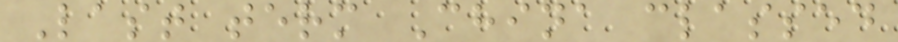Last term China classed
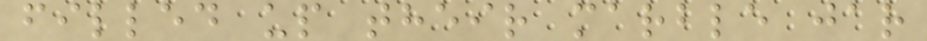filled up their marble jar
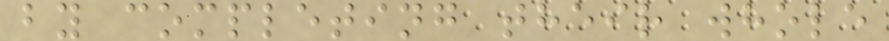by completing their whole
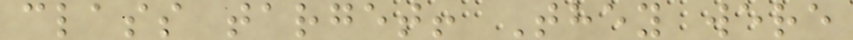class target! They were
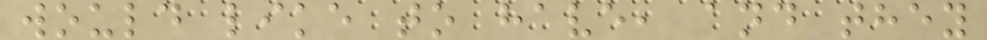would like to have, and they
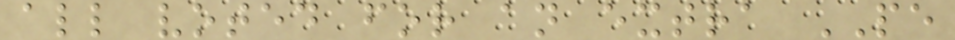all voted for an extra PE
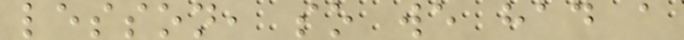lesson, so we had a
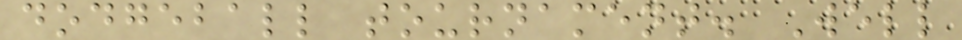dodgeball tournament. Well
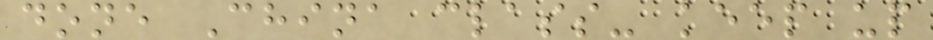done China class- keep up
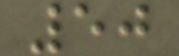50
